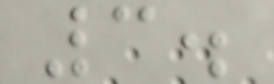3.
